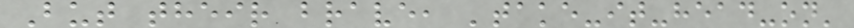But their brave, 'take-it-head-on'
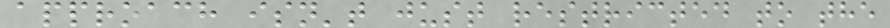approach isn't just restricted to the
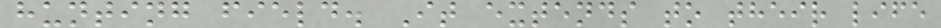hunting field. It extends to their life
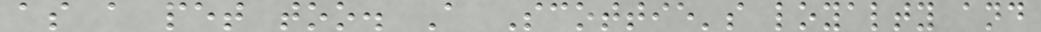as a pet too. A Scottie's loyalty and
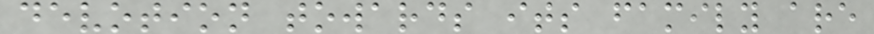devotion towards its family are
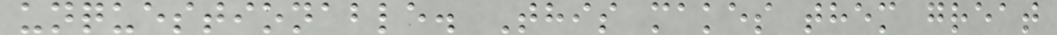unquestionable. This makes them great
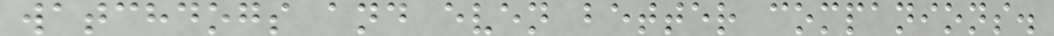watchdogs and even better companions.
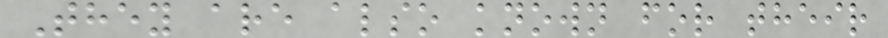They are also known for their
